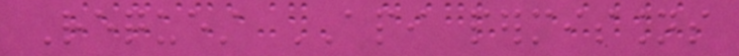Request API permissions
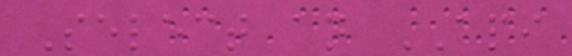Select an API
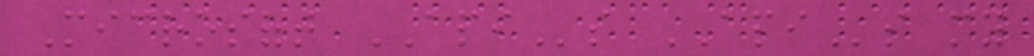Microsoft APIs APIs my
